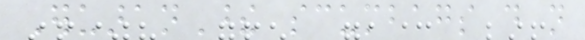EruaranThese scumbags do not
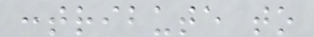contribute to
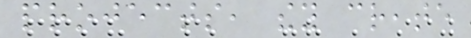projects, they create
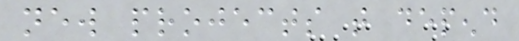new projects that depend
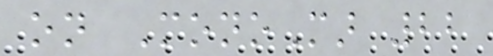on MonoMar 22
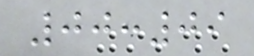00:09
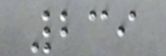239
